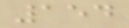154
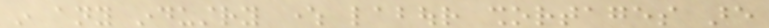in any industry where labour shortages are
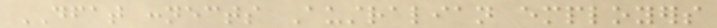DFAT connects Australian employers
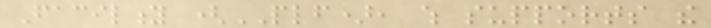Facility (PLF), which supports the
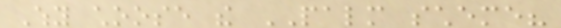Why choose the PALM scheme?
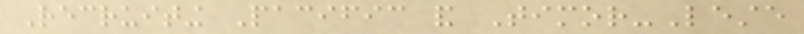Recruiting Pacific and Timor-Leste
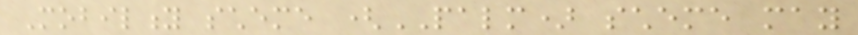Mobility scheme (PALM) scheme may
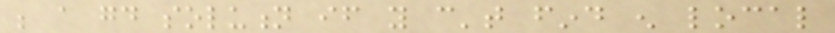be a good solution if you can't find enough local
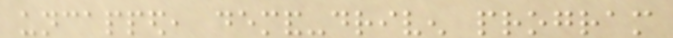uncapped, demand-driven program
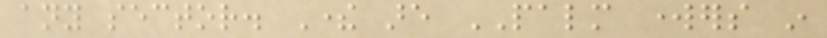any sector. There are PALM workers in
